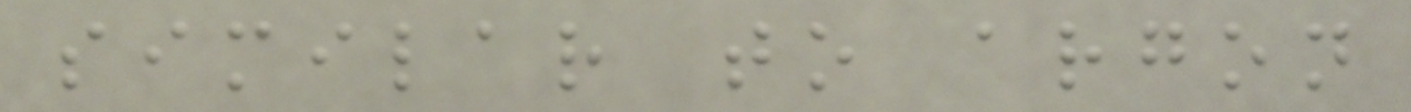similar to argon
